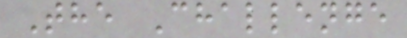The Challenge
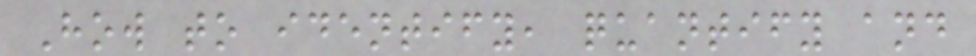How to identify, quantify and
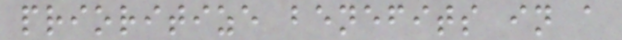prioritize benefits in a
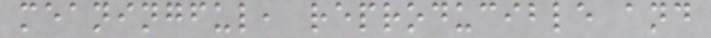meaningful, reproducible and
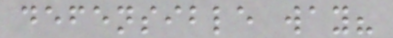defensible way?
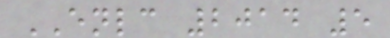ENLC 2014 5
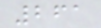261
